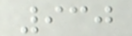930
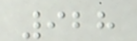928
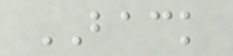BACK
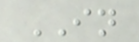IN
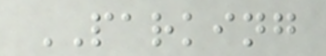PARKING
